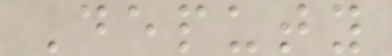Deputy
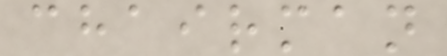chairman
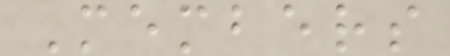Members
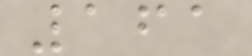161
